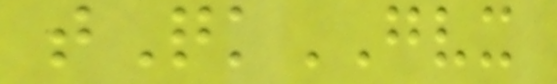tQkGVX
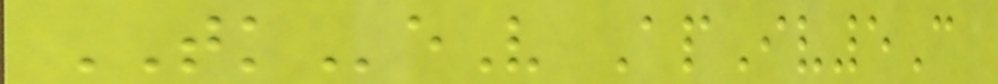TKeV ApIv5C
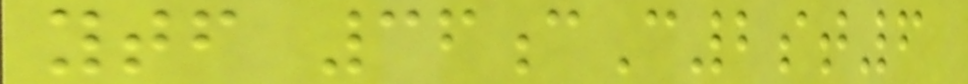ytf 36cC2st6
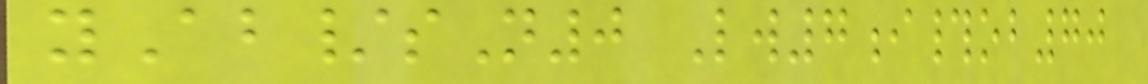yAb/sN0 Lw7i#ob70
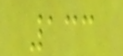133
